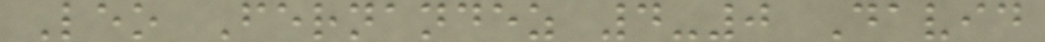Leo Fernandez 4-0 David
